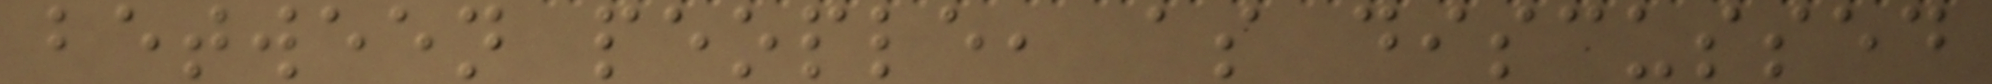between people, as discussed
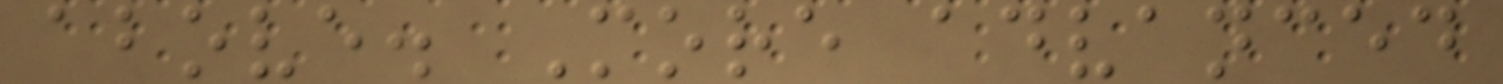above. More advanced
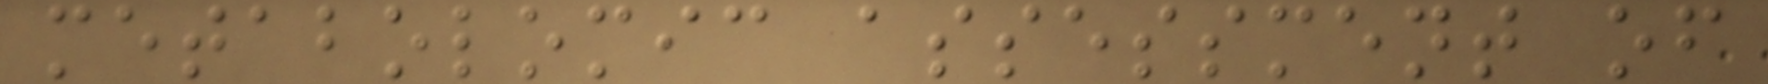metabolomic assessment of
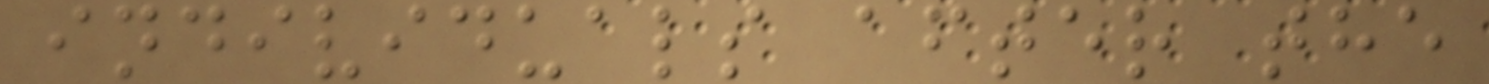individuals after the
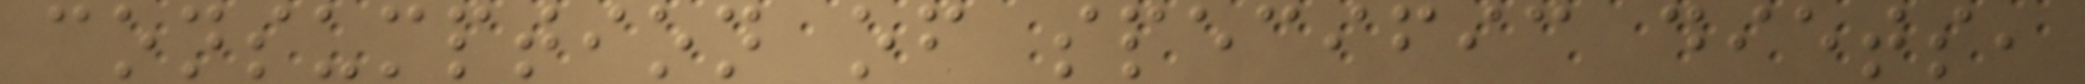consumption of specific diets,
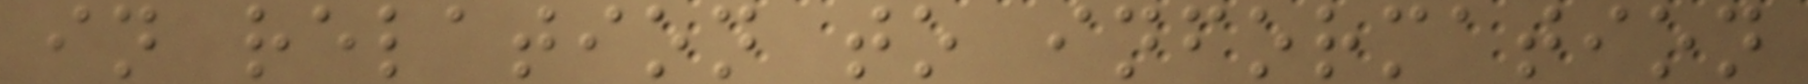in relation to information
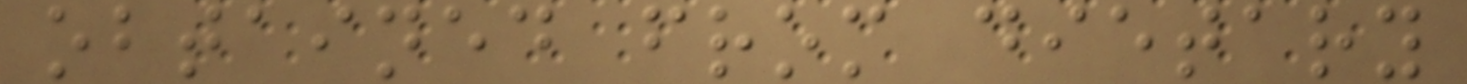obtained from dietary
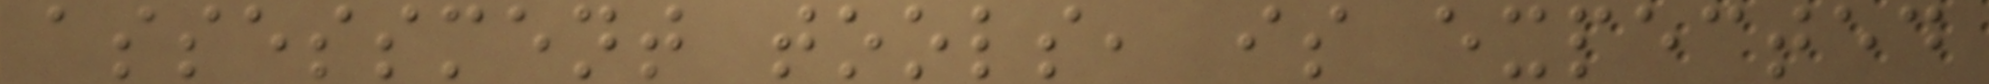assessment tools, is expected
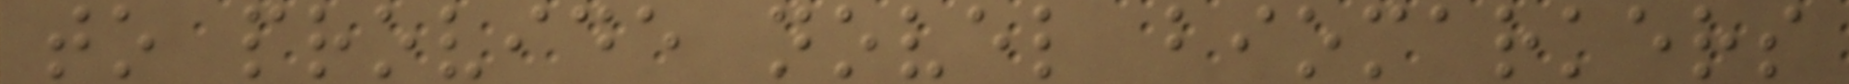to provide novel biomarkers
